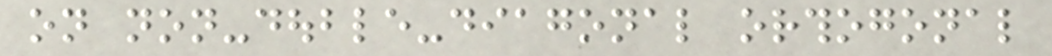on non-double-diagonal orthogonal
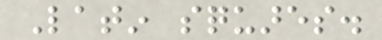Latin squares.
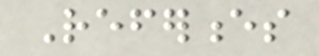References
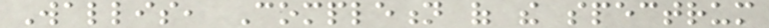Wallis, Completion of the spectrum
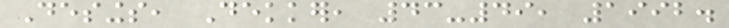Desings, Dekker, 43-49, 1992.
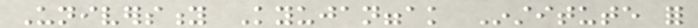University Kyujanggak Institute for
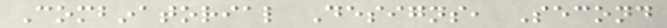Combinatorial Designs, Second
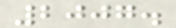2007.
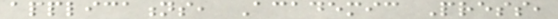applications, Academic Press,
